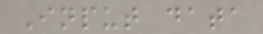Input data
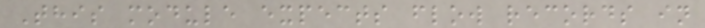This module expects flow records in
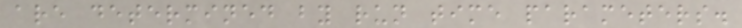are determined by run time parameters.
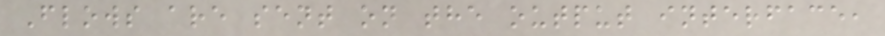Flows are sent on the output interface,
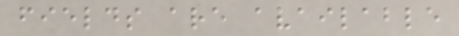fields are available
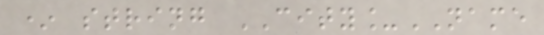* string CITY_NAME
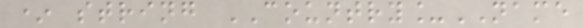* string COUNTRY_NAME
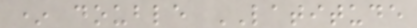* double LATITUDE
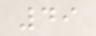49
